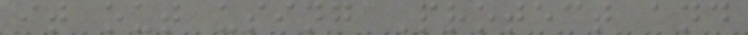it out using Protect and
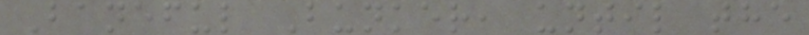Baneful Bunker, until the
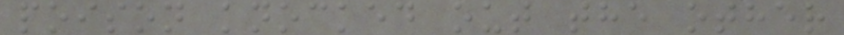poison knocked out the other
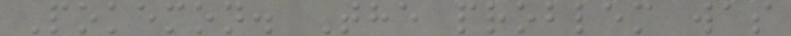Pokemon. The problem was
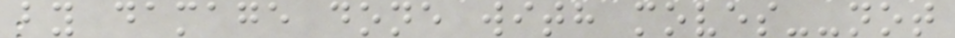by damage done with moves--not
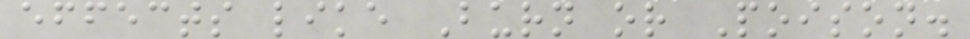effects like Burn or Poison.
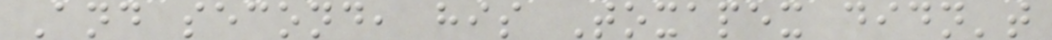And second, his Toxapex didn't
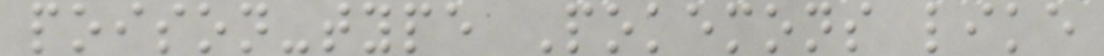poison-type Pokemons like
